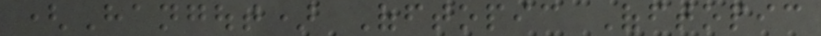(Hangout) Offtopic Offtopic
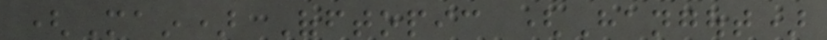(Main) Offtopic (Hangout)
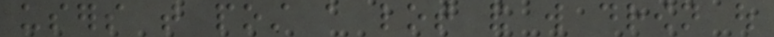users that post a lot and will drown out
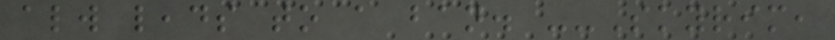always leads to a ban. --Skyrim,
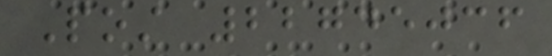Post 22745036
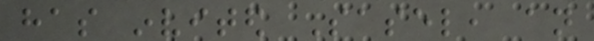has invited Sasel, an
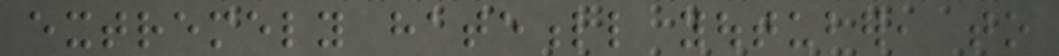extremely hatefull youtuber, to
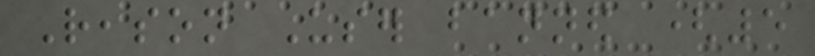Reason User banned (5
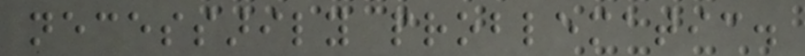necessarily problematic.
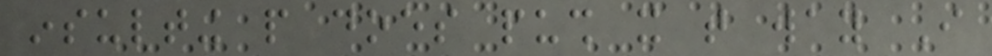insulting people does push it that way I
